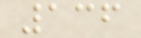136
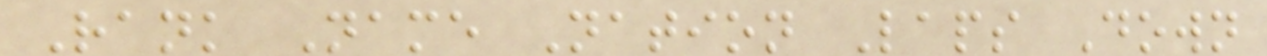Rank Name Nation Laps Down
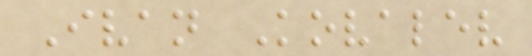Ivan Kovalev
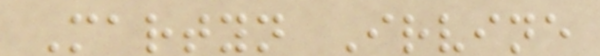Martyn Irvine
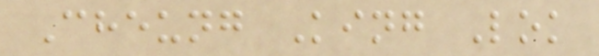Cheung King Lok
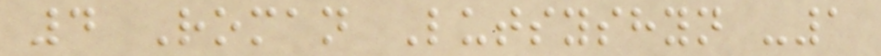4 Roman Lutsyshyn -1
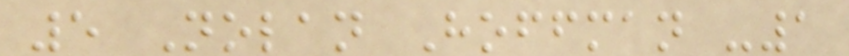5 Nolan Hoffman -1
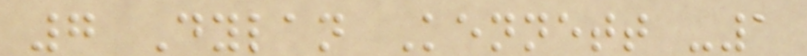7 Dylan Kennett -1
